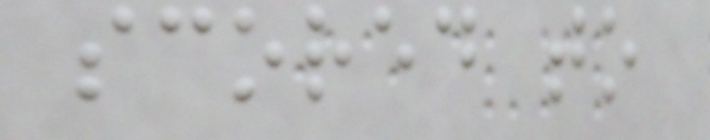scored to
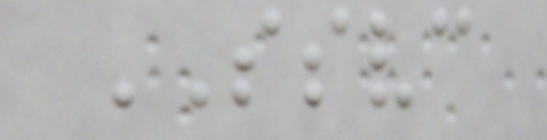SSVC
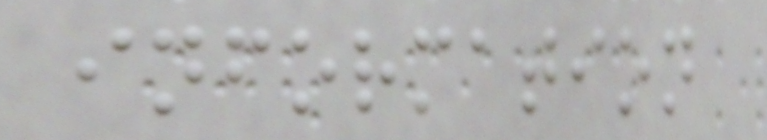information
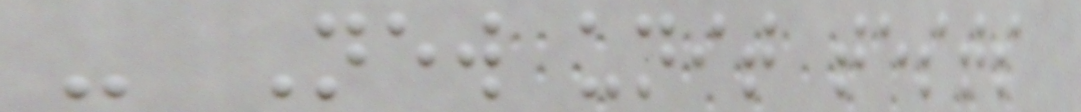- New unit tests
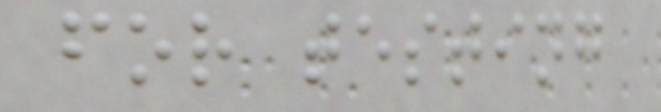for testing
